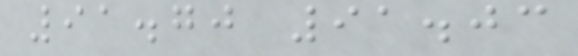91.70 91.03
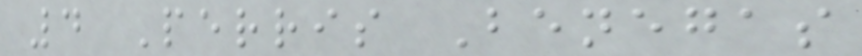4 Perris Benegas
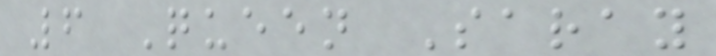6 Queen Saray
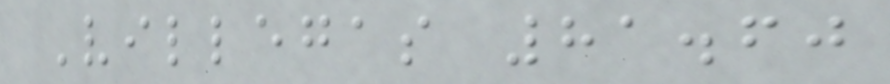Villegas 81.60
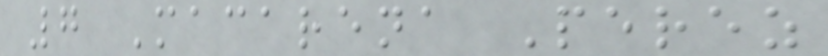7 Macarena Perez
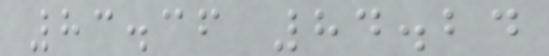83.36 84.24
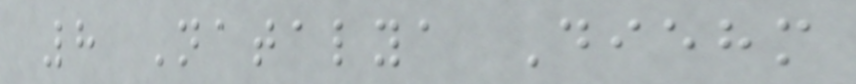8 Natalya Diehm
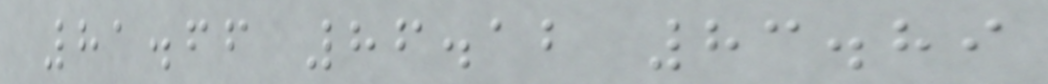81.66 86.12 83.89
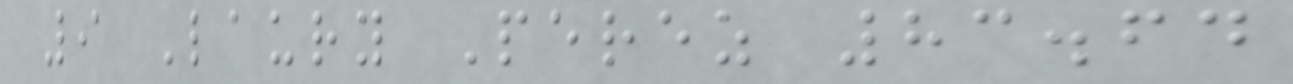9 Laury Perez 83.64
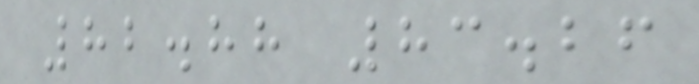82.88 83.26
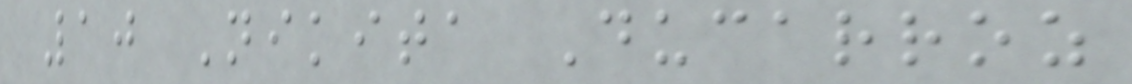10 Nikita Ducarroz
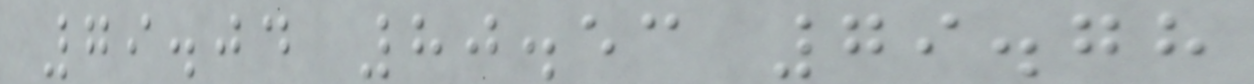79.04 80.53 79.78
